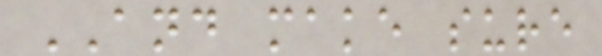AND make sure
